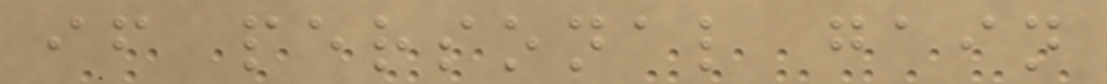if personal gain
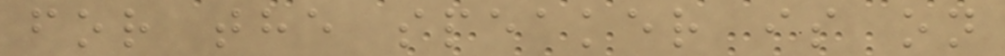for the speaker is on
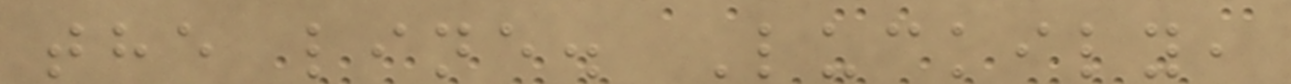the line. Luckily,
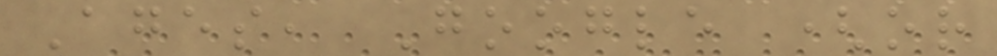Ages, Google (or
